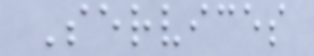Services
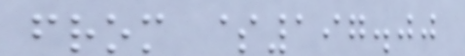from $197.00
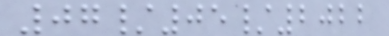07/05/2022
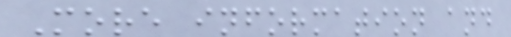More information and
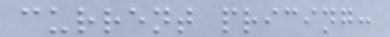current pricing:
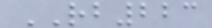RB223
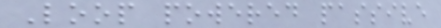Loop powered passive
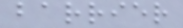barrier
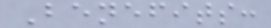Benefits:
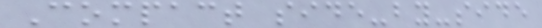Compact side-by-side
